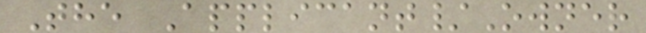The Applicant/Owner
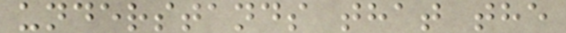understands that the
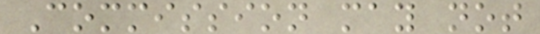Commission may not
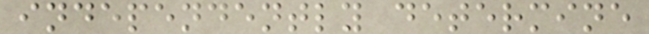independently determine
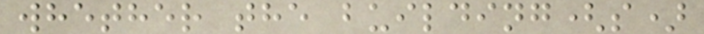whether the building(s)
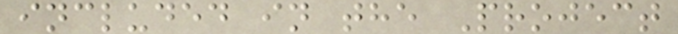included in the Project
